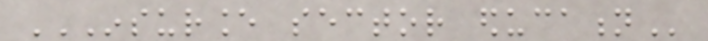INSURANCE SECTOR EDUCATION
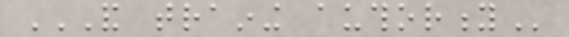AND TRAINING AUTHORITY
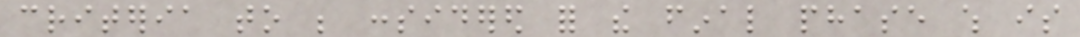criteria to be considered for the final phase which is
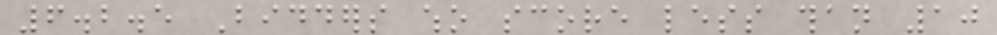6.2.5 Bidders who score less than 10
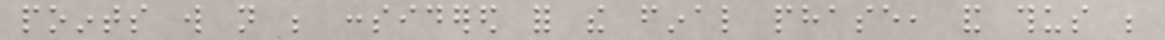points will not be considered for the final phase, and thus be
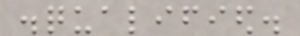disqualified.
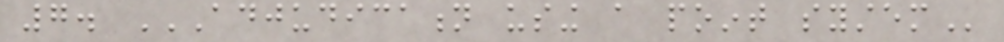7. ADJUDICATION USING A POINT SYSTEM
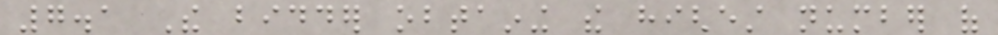7.1 The bidder obtaining the highest number of
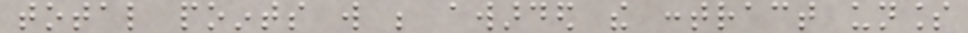total points will be awarded the contract unless
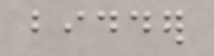bidder
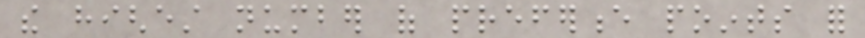the highest number of preference points for
